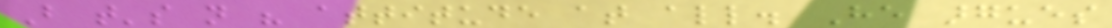But that's not his attitude at all. He argues
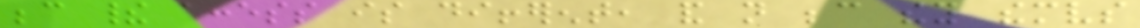because their access is different, and not because they themselves
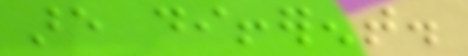are different.
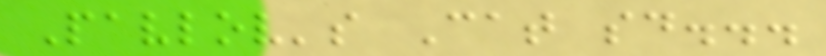Pavlov's Cat said...
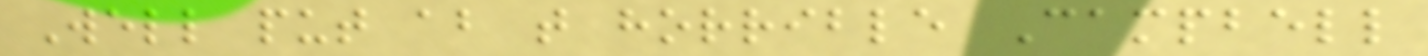Well put about that horrible Campbell
